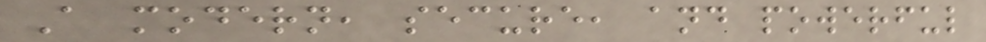A modern, secure, and powerful
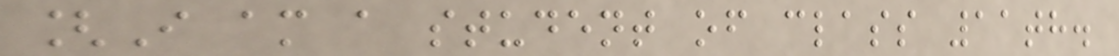[I am a student of class 11th.
